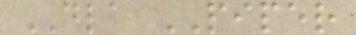DLA PIPER
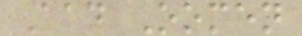Aad Oomen
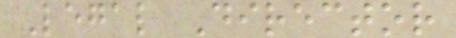Legal Director
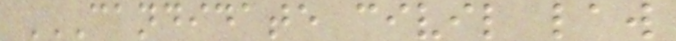CANDIDATE CIVIL LAW
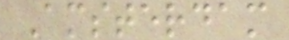Amsterdam
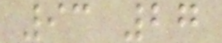93 27
